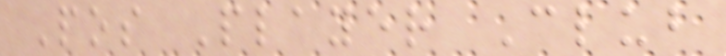Pos Player Club
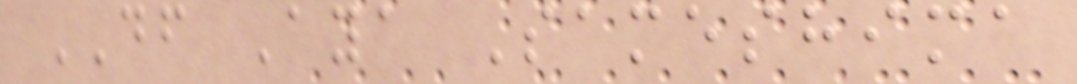DF Aya Sameshima
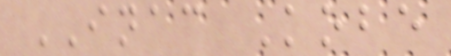INAC Kobe
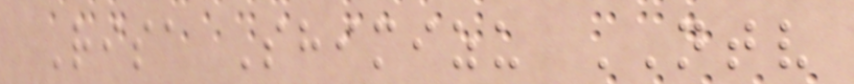Risa Shimizu NTV
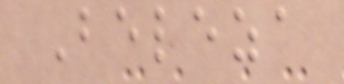Beleza
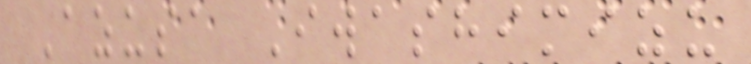Azusa Iwashimizu
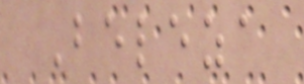Beleza
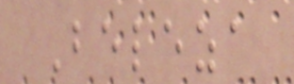Beleza
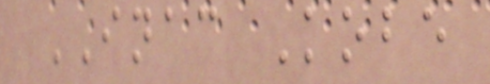INAC Kobe
